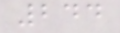244
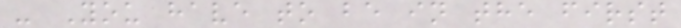- You have to be in the first
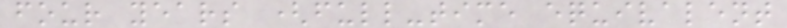four years (full-time equivalent
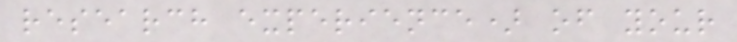research experience) of your
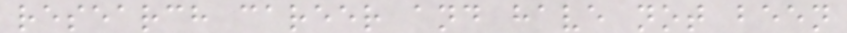research career and have not been
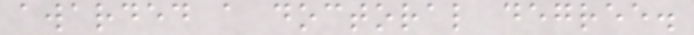awarded a doctoral degree.
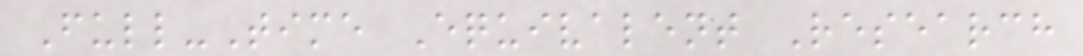Full-Time Equivalent Research
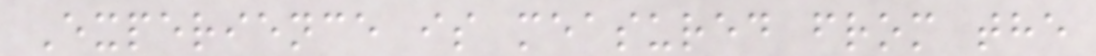Experience is measured from the
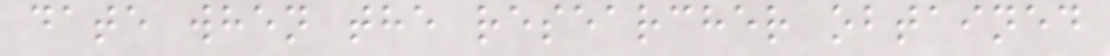date when the researcher obtained
